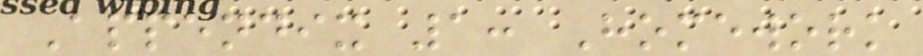Appendix 1: Homework
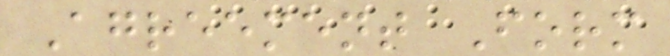Agreement Form
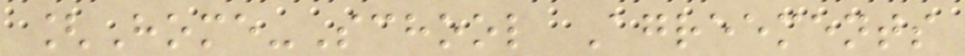[Home-School Agreements
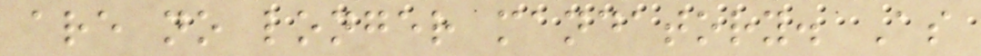are no longer mandatory. As
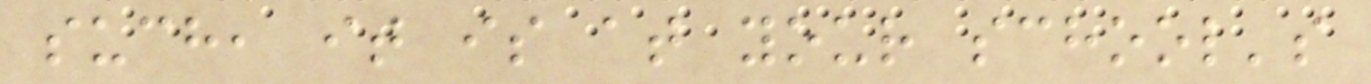such, it is at your school's
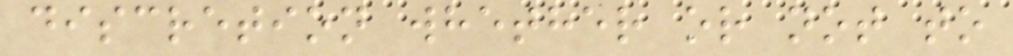discretion whether or not to
